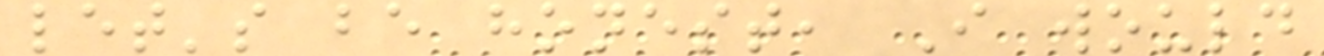let's be honest, I would
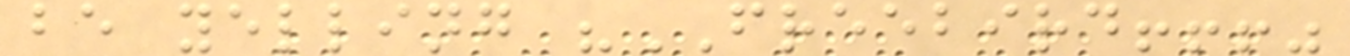be yelling "FREEBIRD!!!"
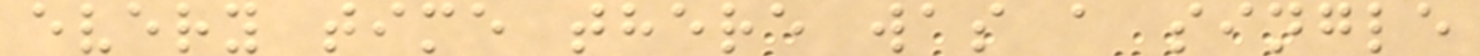every time there was a single
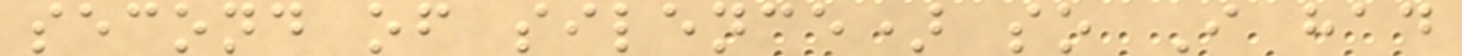second of silence) so I had
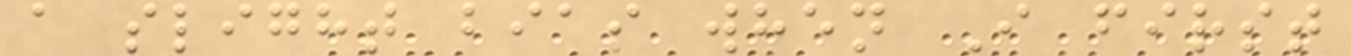a slight bias when I first
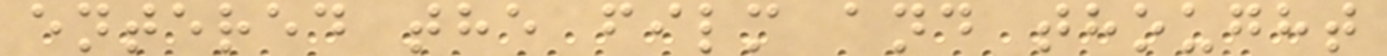entered the film and thought
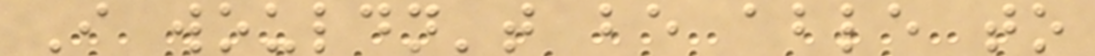I wouldn't be able to
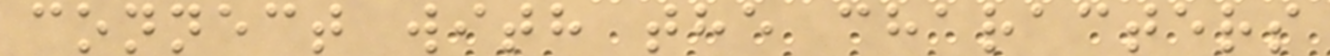connect with the characters
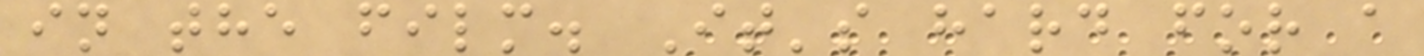in the film. It's hard for a
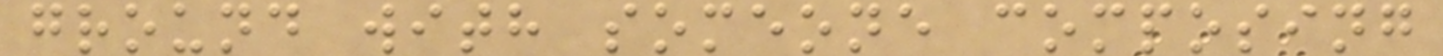ground with someone composing
